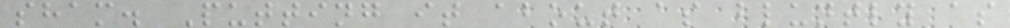sham. Putting it about as bluntly as
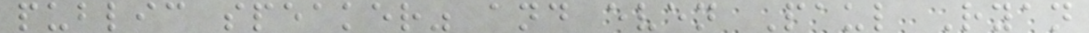public speaker" and even Paul Ryan
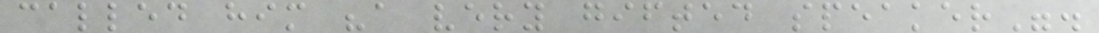called him "a very gifted speaker".
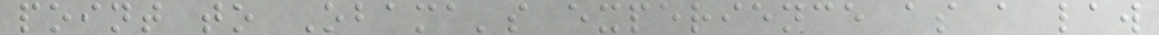point to Obama's experience as a law
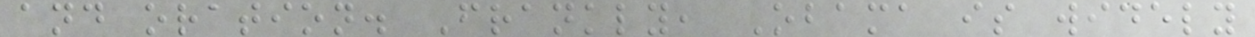and oration. Frankly, Obama is widely
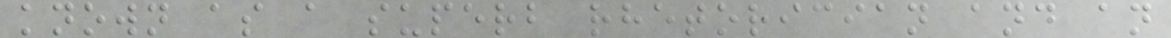known as a superb rhetorician and an
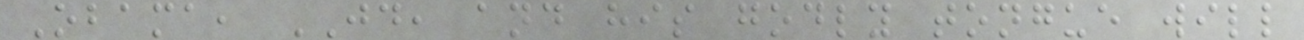Obama, JD, and his godly tongue will
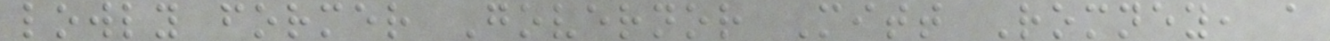lowly former Governor Mitt Romney, a
